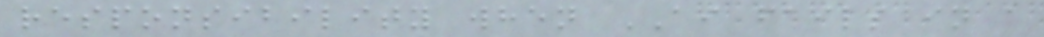responsibility when AI fails in a
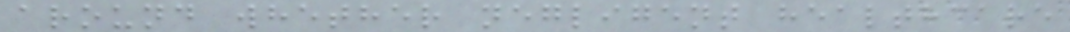around whether negligent healthcare
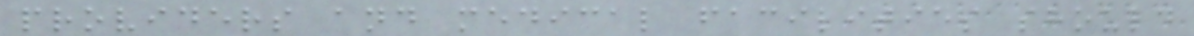providers and medical facilities should
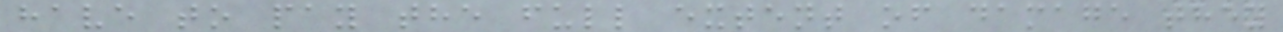have to pay the full extent of damage they
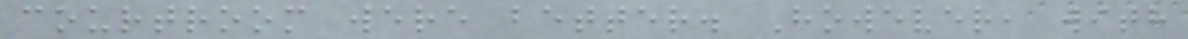courtroom were better. However, with
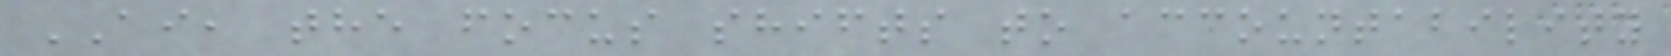AI, the focus shifts to accountability
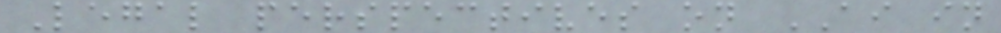Legal perspectives on AI in
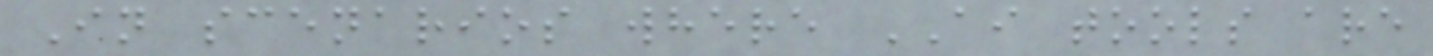In scenarios where AI tools are
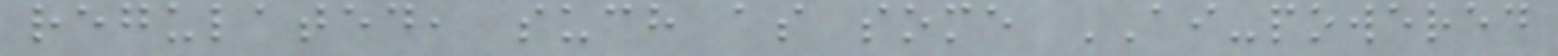regulated, such as some AI-powered
